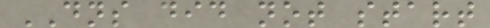DNS did not start
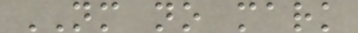NM no mark
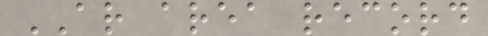AR area record
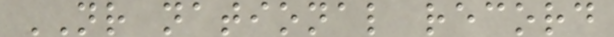NR national record
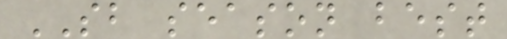SB season best
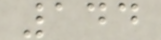144
